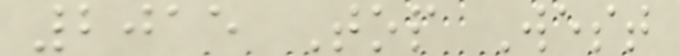2015 Top West
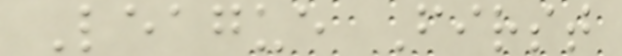League First
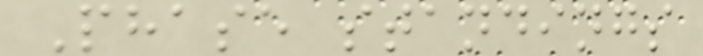Phase standings
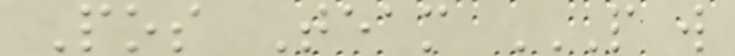Pos Team P W
